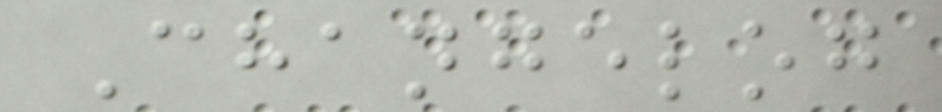Changelog
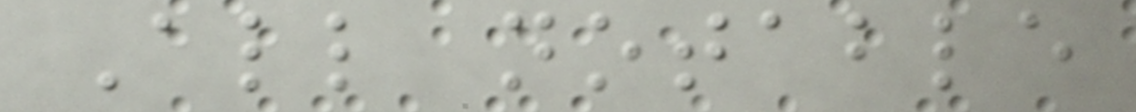All notable
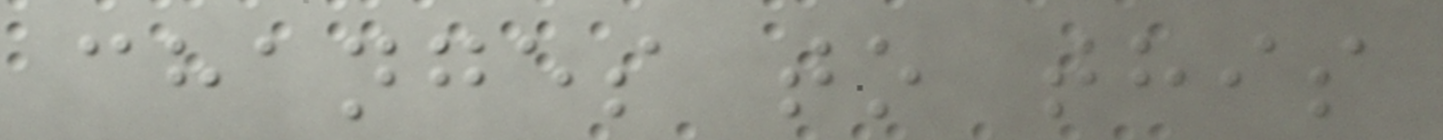changes to this
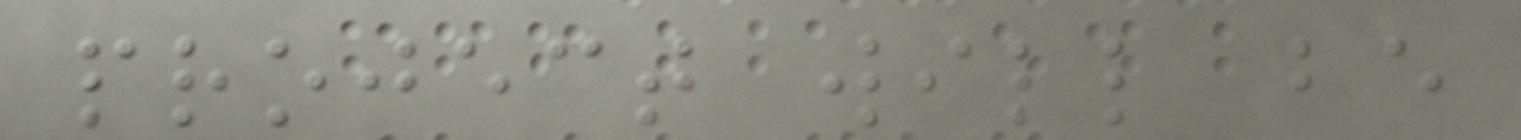project will be
